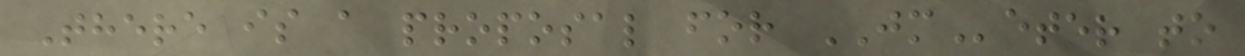There is a proposal for JMeter to
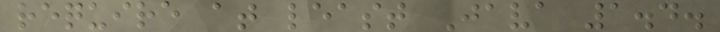require at least Java 1.4.
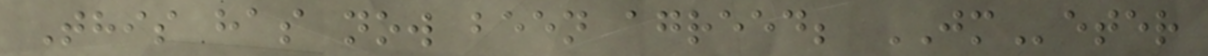This has now been agreed; JMeter
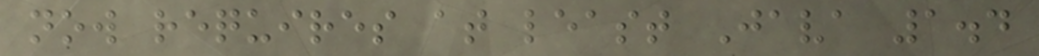now requires at least Java 1.4
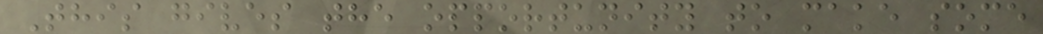This gives the opportunity to make some
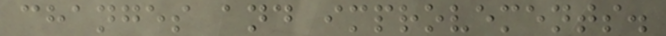changes and improvements.
